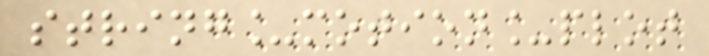string_motion_plot
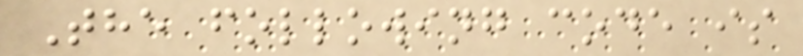The following code is
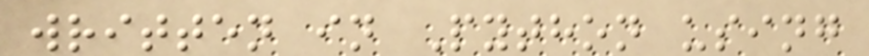written in Python using
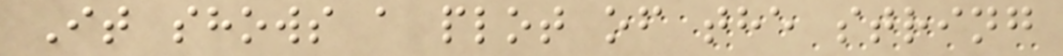It shows a plot of the string
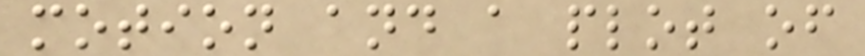motion and a plot of
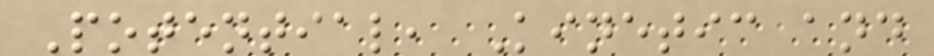Potential, Kinetic and
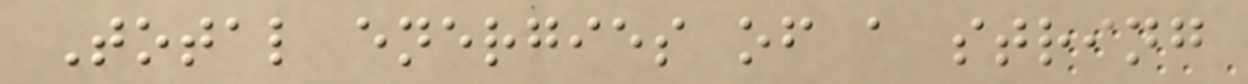Total energies of a string
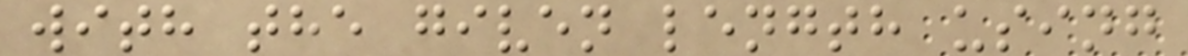with the given length using
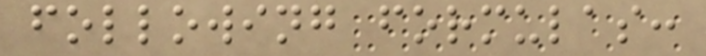following formulas:
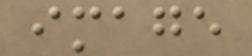image
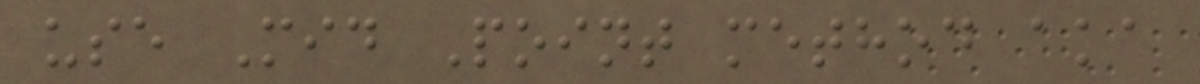use Mid Point method aka
